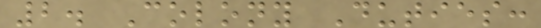2. Colony Duties:
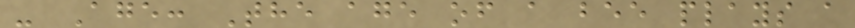- Age: The age of a bee plays a
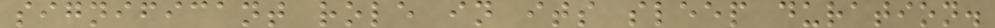significant role in its sleep duration.
